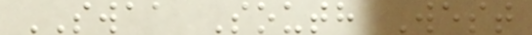SWAA South West
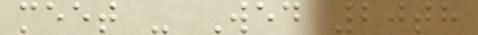meet - Wed 20th
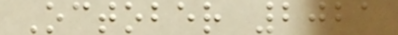October 2021
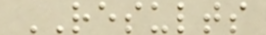RESULTS
